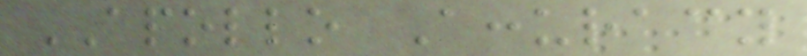APOLLO Accuracy
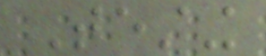Testing
